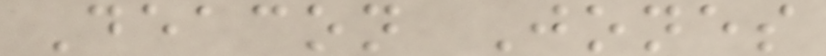Deacon Jones
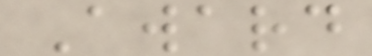Award
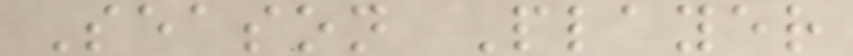Season Player
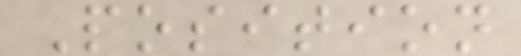Position
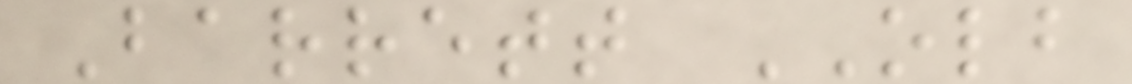Barrett OLB
